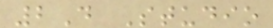2D Studio
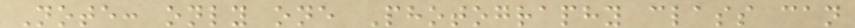Note: only one Photography class can
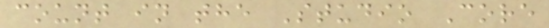count in the Studio Core
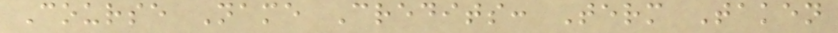Course Name Credits: Term Taken
